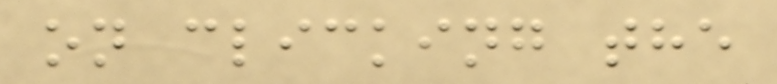on clicking the
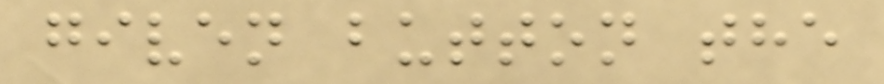given button the
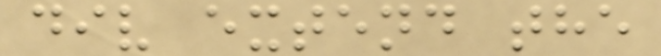div extend the
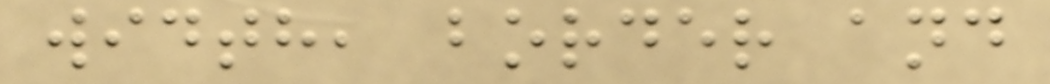width, border and
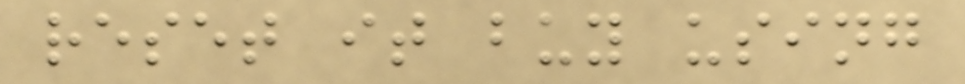reset it buy using
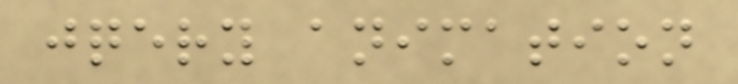jqery animation
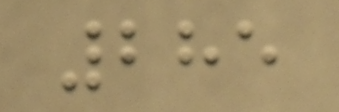285
